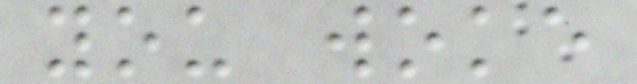you woke
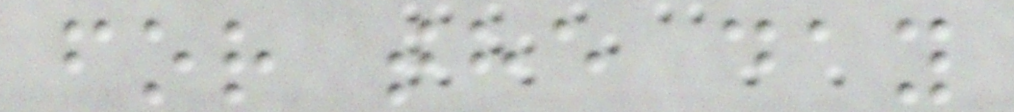for the day
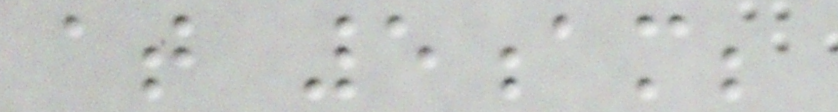at 5am;
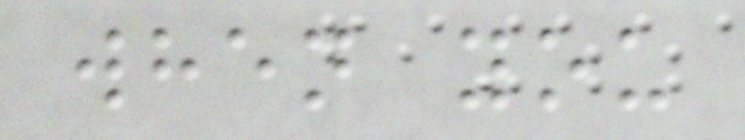when you
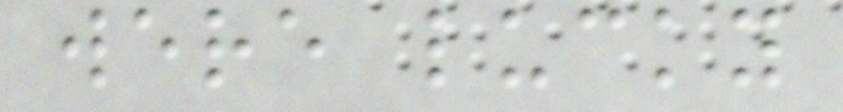were lucky
